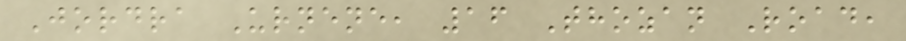Jordra Urnene, 16 Thozan Road,
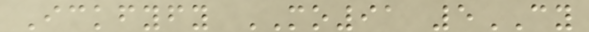Ickfyfy MO91 5CY
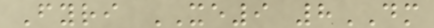Fyri XE9 8DM
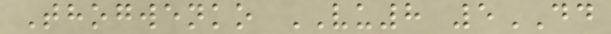Thogwenko VU8 5DD
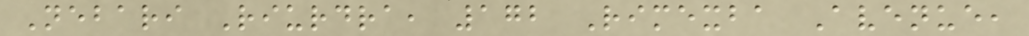Nebari Riurdra, 172 Rimexba Avenue,
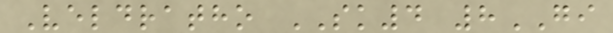Veldratho SK4 8GI
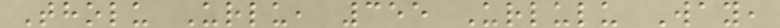Tholu Urlu, 355 Urlulu Way,
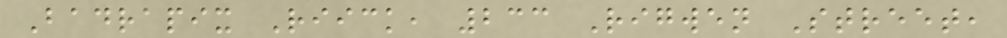Badrapix Riick, 233 Rigwen Street,
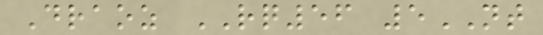Draoz RQ56 5NT
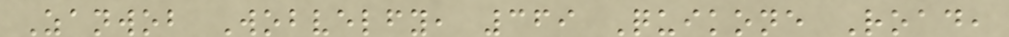Zanwob Wobvelfy, 369 Quikone Road,
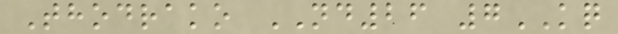Thodrako ND26 7KQ
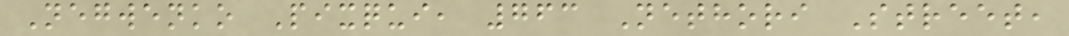Negwenko Pixqui, 763 Nethori Street,
